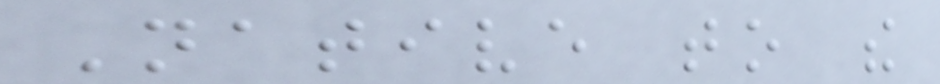Native to the
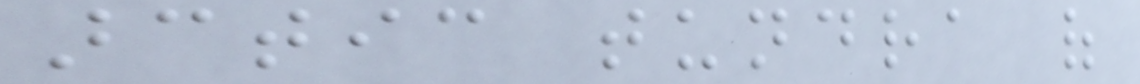arctic tundra of
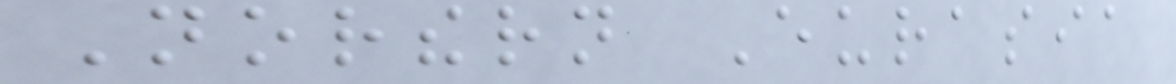Northern Eurasia
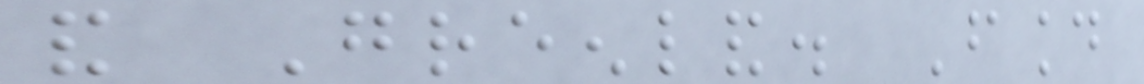and Greenland. Found
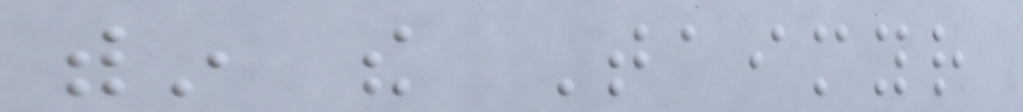within the Taimyr
